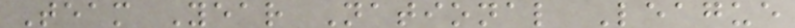Team Year National League
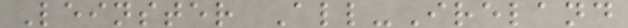Leinster All-Ireland
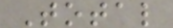Total
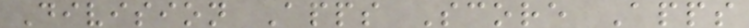Division Apps Score Apps
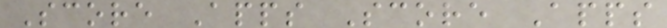Score Apps Score Apps
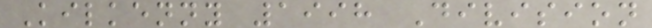Kilkenny 1998 Division
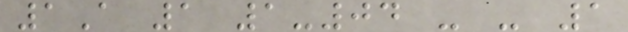1A 1 1-04 - - 1
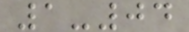1-04
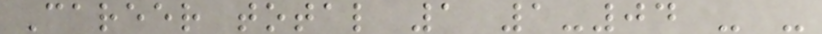Career total 1 1-04 - -
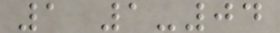1 1-04
